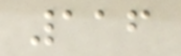116
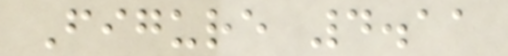Figure 4.11
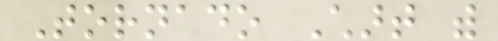Tornado Chart with
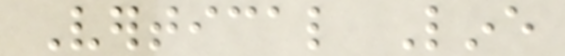Vertical Line
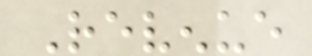Revenue
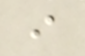i
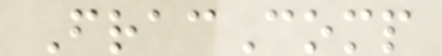FracComp
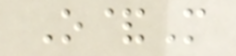O&M
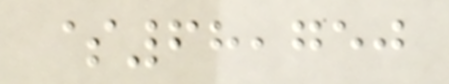$68,750
